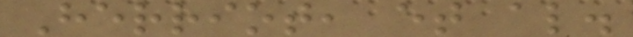Herriot, et al.
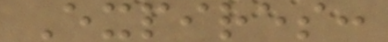Expires:
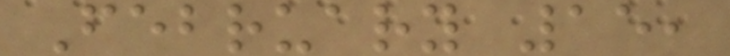February 15,
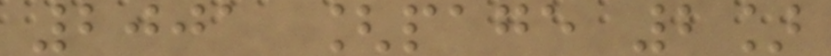2001 [page 2]
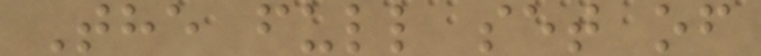The full set of
